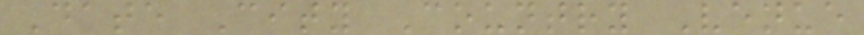Date City Country Venue
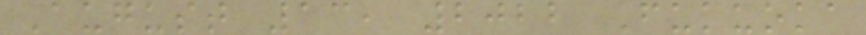August 13, 2022 Fukuoka
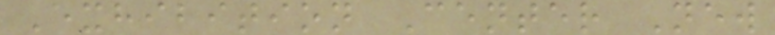Exhibition Center New
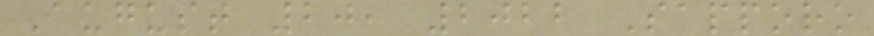August 20, 2022 Sapporo
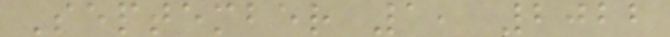September 1, 2022
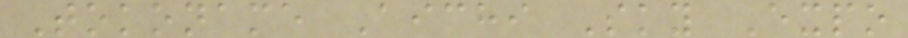Tokoname Aichi Sky Expo
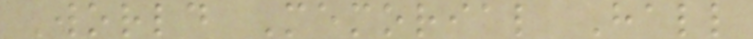World Memorial Hall
